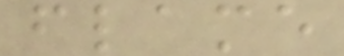flame
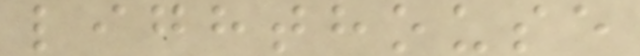lighthouse
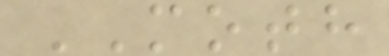MOTH
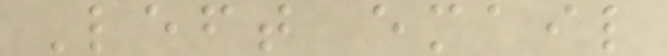Left email
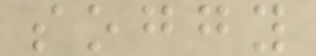soggy
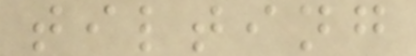tilting
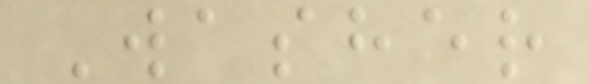Washer
